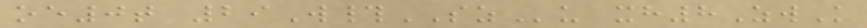oe0t 29W#SZu xh8ZwK
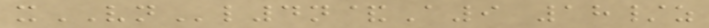xVNl4n&A9 18/z
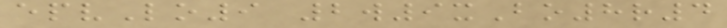epvLo9 2w9xBo8r4
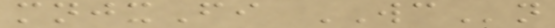mnjxFi WCn
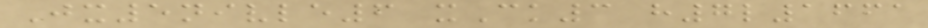Jx5nivle6 xCk3 h7l1661
